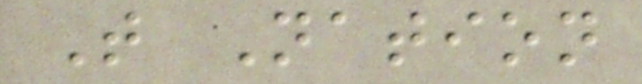T Nation
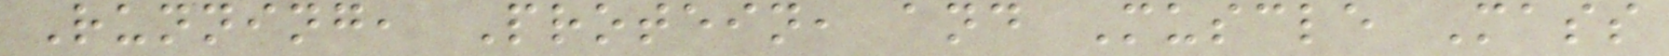Running, Protein, and Muscle Mass
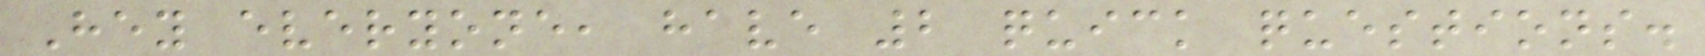Hey everyone, have 2 quick questions.
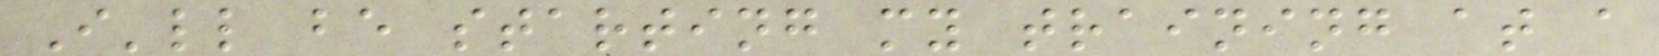I'll be starting my training at a
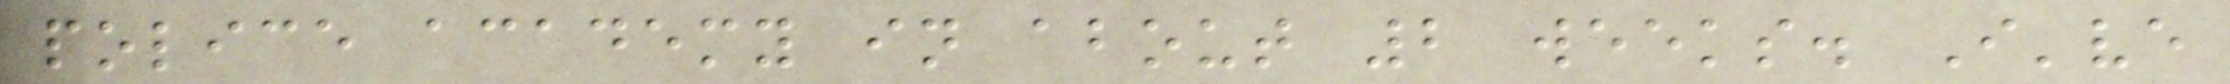police academy in about 2 weeks. I've
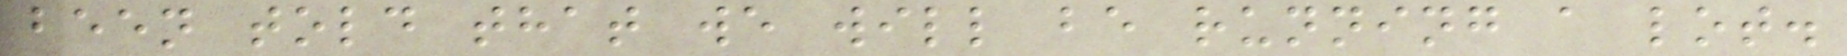been told that we will be running a lot.
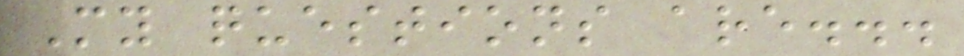My questions are...
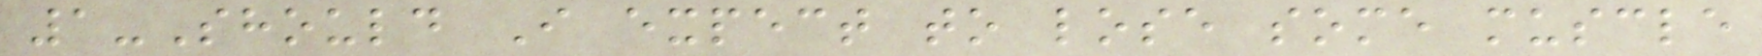1-Should I expect to lose some muscle
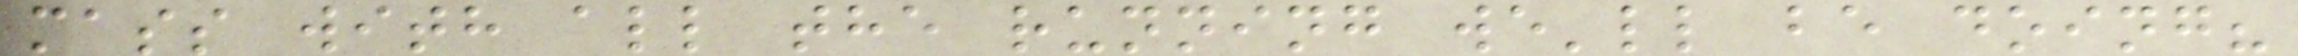mass with all the running we'll be doing?
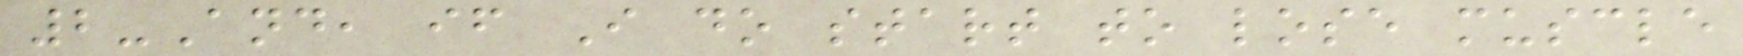2-And, if I do start to lose muscle
